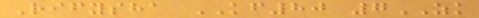Rifysha KF80 7ZK
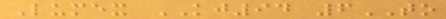Lumex KJ94 6TO
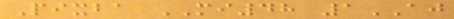Pixba MI48 1AJ
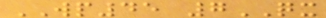WP45 7QX
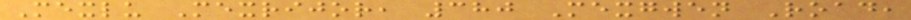Mexlu Mexrijor, 380 Mexgwen Road,
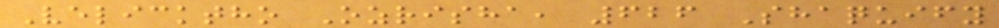Velicktho Ozrisha, 626 Shaquify
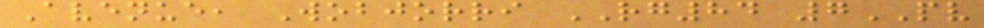Avenue, Wobjorri RG84 7PV
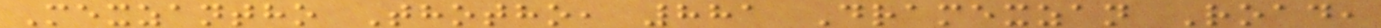Mexzantho Thotho, 881 Dramexzan Road,
